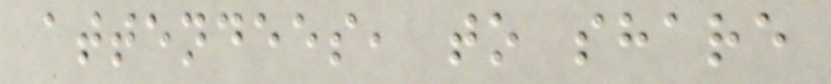attendees, to share
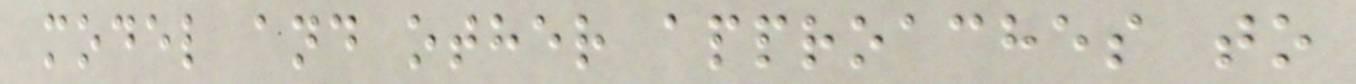model and other approaches to
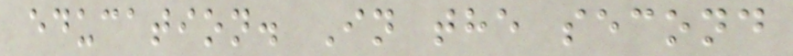education. In the second
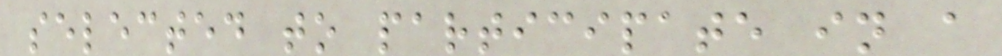selected to participate in a
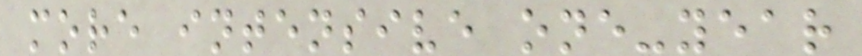more intensive one-year
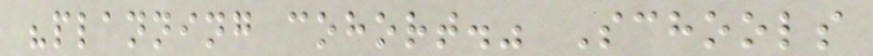"planning cohort." Schools
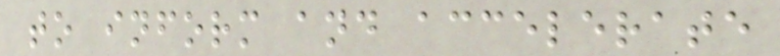to inform and accelerate
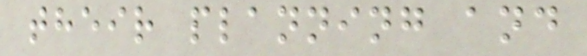their planning and
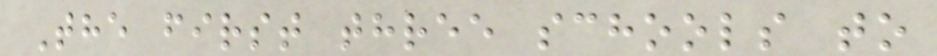The first three schools to
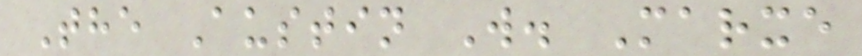The Austin W. Marxe
